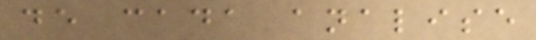de cada analise
